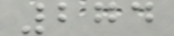274
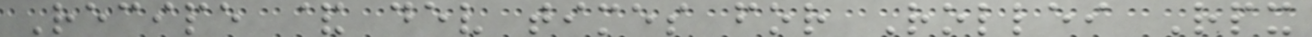Recipe & dev times for Rollei Rpx
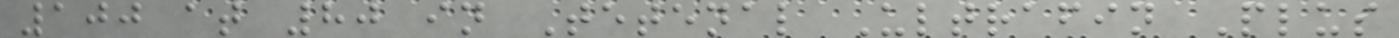100 at 80 in Tetenal Ultrafin Plus
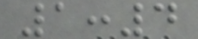1:4
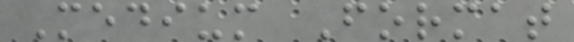Medium Format
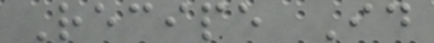Recipe Id
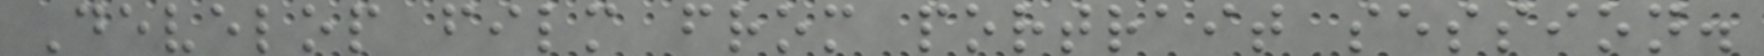Develop film from portrait session.
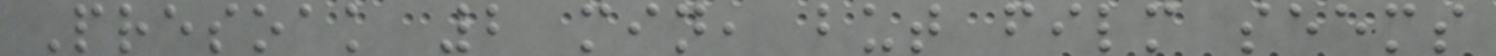Presoak 2 min, but film seems
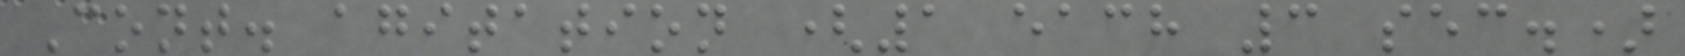Cont. agitation (1 each 3 sec.)
